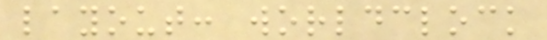layout: worldclock
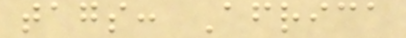tags: Africa
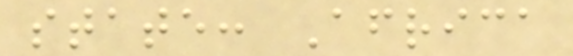state: Africa
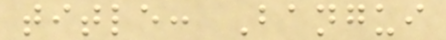title: Bangui
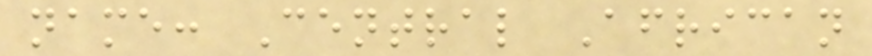name: Central African
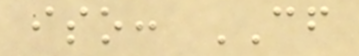iso: CF
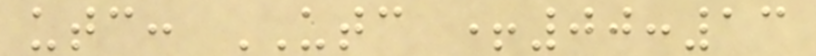utc: UTC +00:13
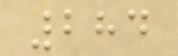284
